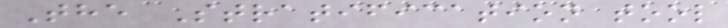The Stratification tool
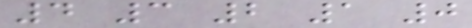4 3 2 1 0
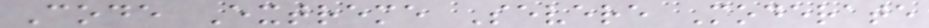Code Extreme Severe Moderate
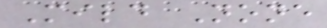Mild None
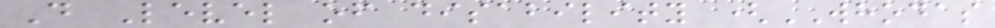D Level of disability (WHODAS
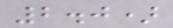2.0)
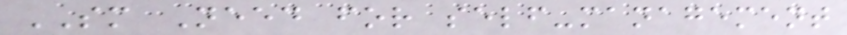SM Need for self-management
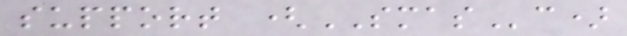support (SMASc)
